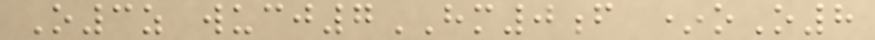O3z wucj7HM0f *oO8
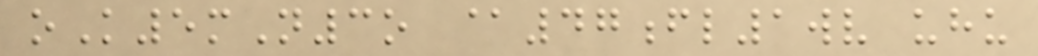oK5mN3o @47fl1wv uhu
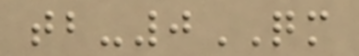tb-0QM
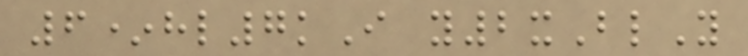6*hl7kI y2xBlY
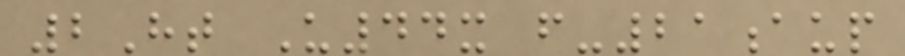2Ht U44x f-21aup
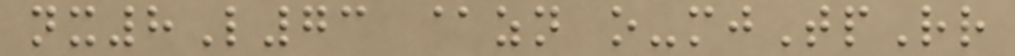nx8L73 @zn o-mjTpRr
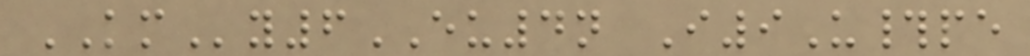KMy6EU4n I9U#pe
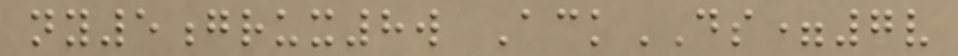ny5grux8w AckDS=7v
